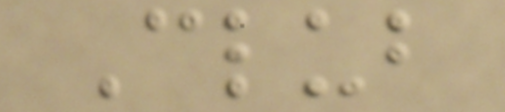Club
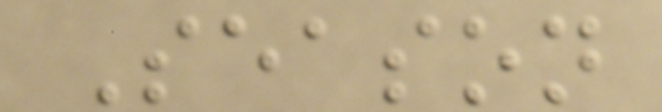Season
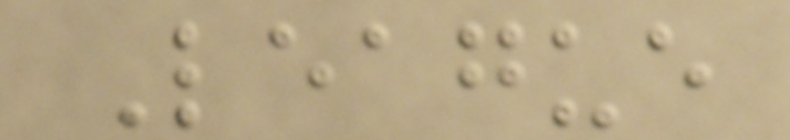League
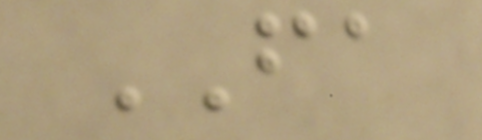FA
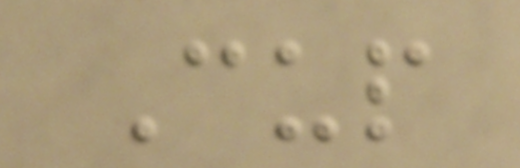Cup
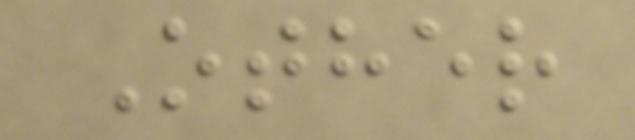Other
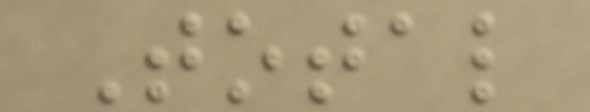Total
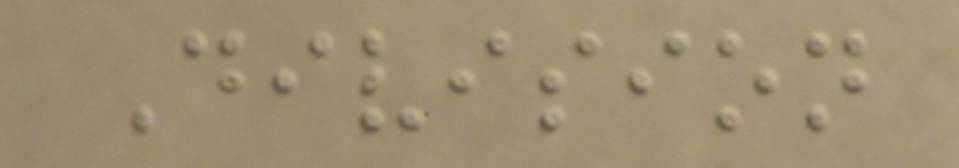Division
